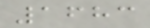1683
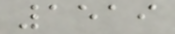1519
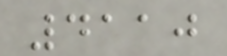4110
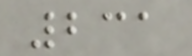231
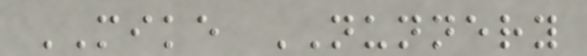MIKE NUNNERY
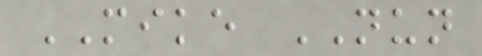MIKE NUN
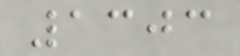1303
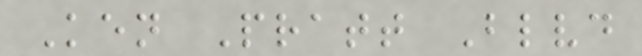Ken Pratt Blvd
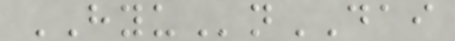HYUnDAI
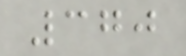370
